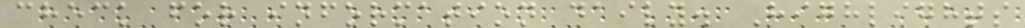check for information daily. Highlights
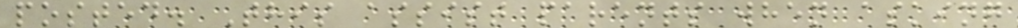posted. This assist parents when asking
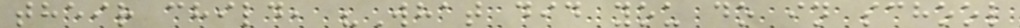their child, "What did you do in school
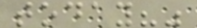today?"
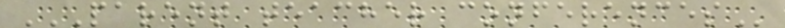PARENT TEACHER CONFERENCES
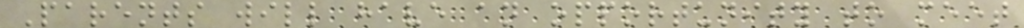Parents will have an opportunity to meet
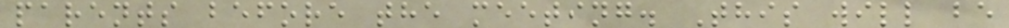parents before the meeting. This will be
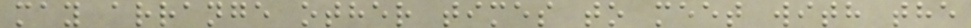may arrange other times to meet with the
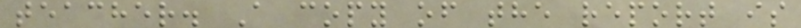teacher. A copy of the report is
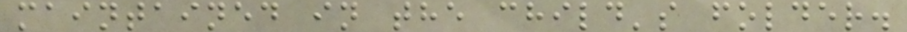maintained in the child's folder.
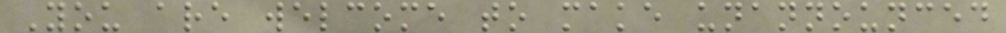You are welcome to make unannounced
